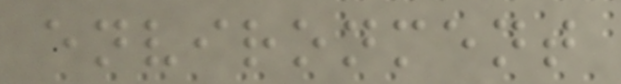environment
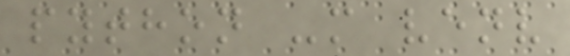python -m venv
